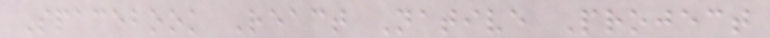Spacebook React Native Project
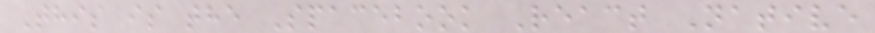This is the Spacebook React Native
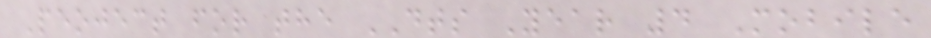Peoject for the DTS Year 4 Mobile
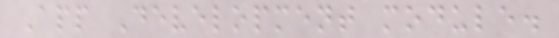App Development module.
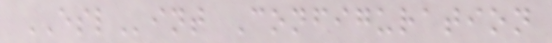ESLint Configuration
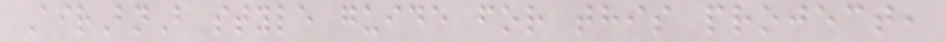AirBnB style guide for this project,
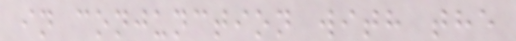in conjunction with the
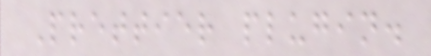Prettier plugin.
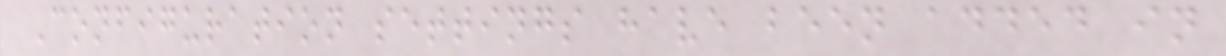Configuration settings have been added in
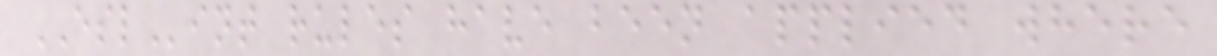ESLint rules have been applied where
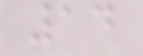14
